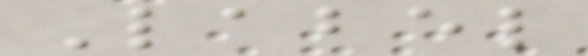Label
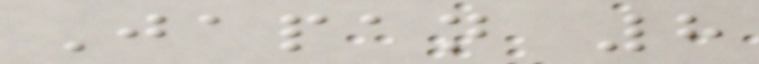Japan 8
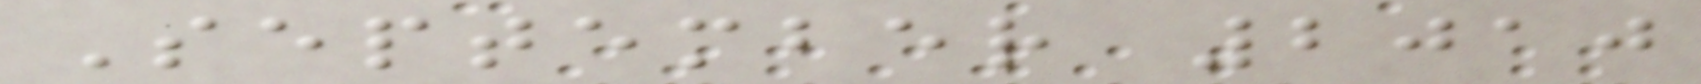September 2010
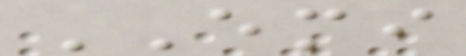EMI
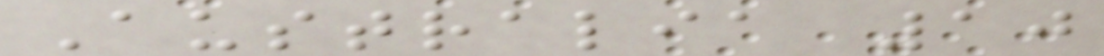Australia 10
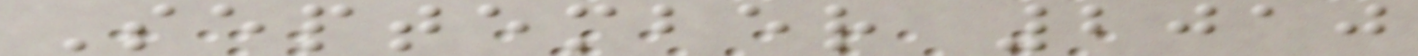September 2010
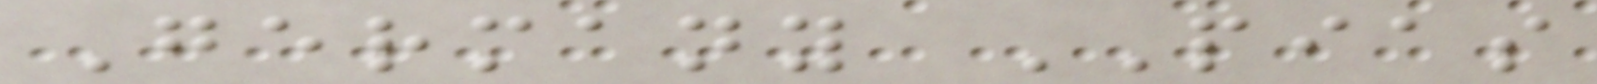Germany PIAS
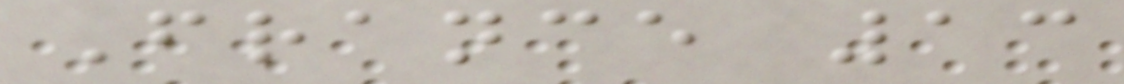France 13
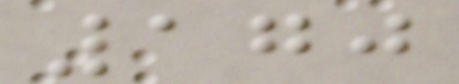170
